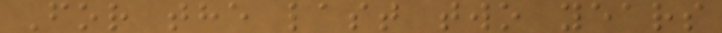For the last two years
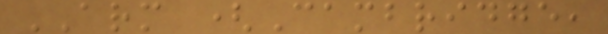ARM (Cambridge,
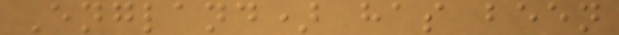England) has been
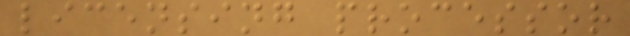licensing processor
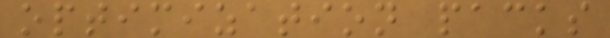optimization packs
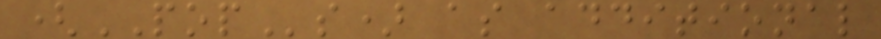(POPs) as additional
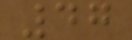47
